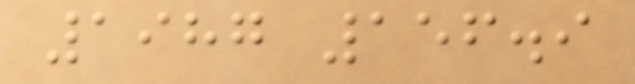1987 156.9
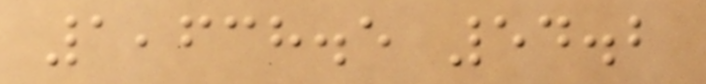1,638.5 54.2
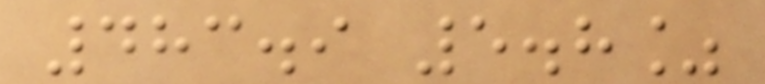483.9 5.8%
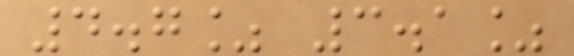4.7% 3.1%
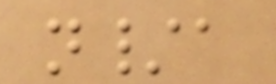n/a
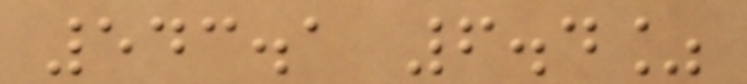543.1 6.4%
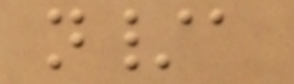n/a
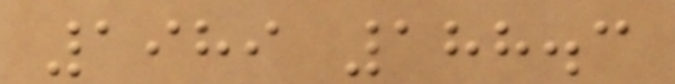1989 188.3
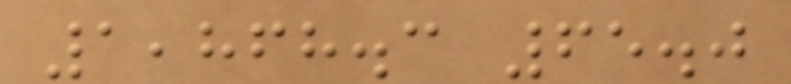1,868.3 65.0
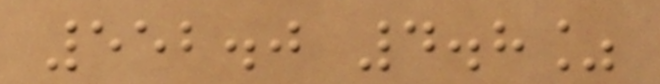552.0 4.8%
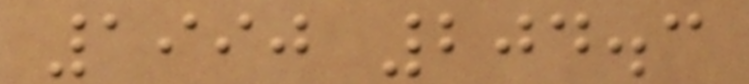1990 204.3
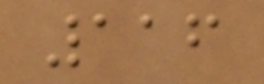116
